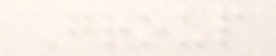Group
